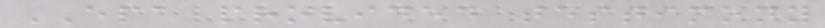EPA provided testimony
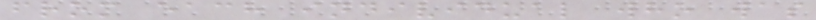from each individual who was
